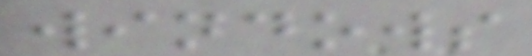windows
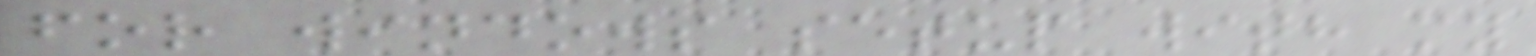for windows setup with my
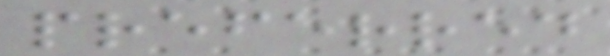preferred
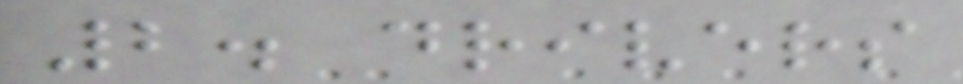2. drivers
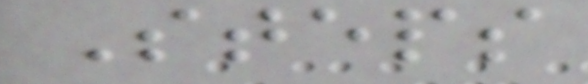Steps
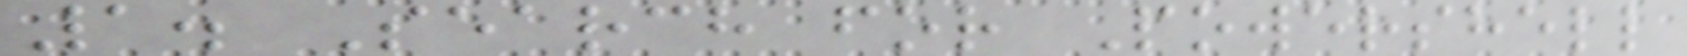1. Search for Powershell
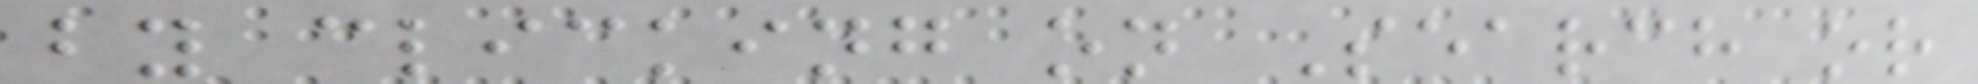by clicking on Search or
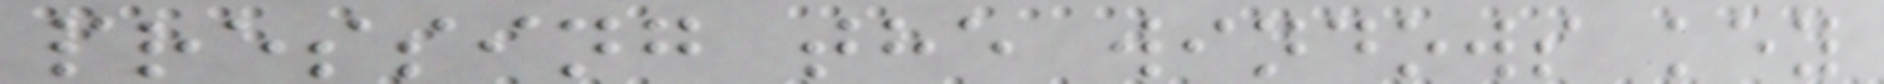pressing the windows key
